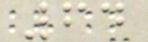64
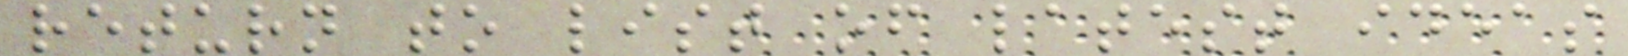return to list of latest ideas
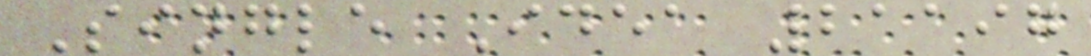Single Idea 21197
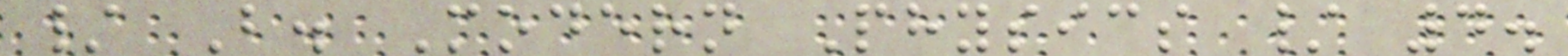/ B. Modern Physics / 4.
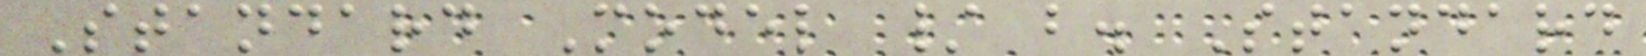Standard Model / b. Standard
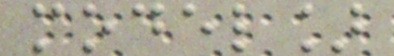model]
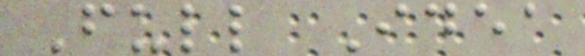Full Idea
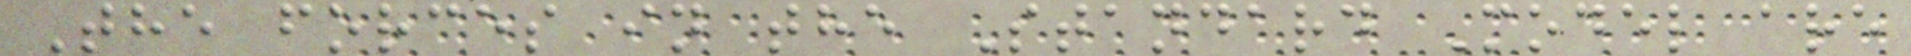The forces in the Standard Model are
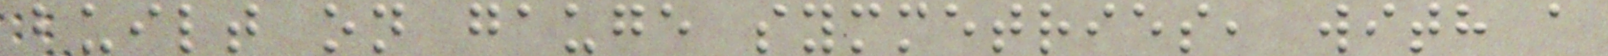built on gauge symmetries, with a
